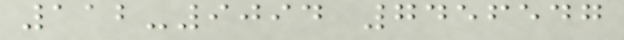112-9094 7456547
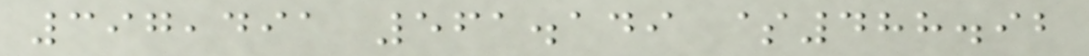397,491 561.149 $488.92
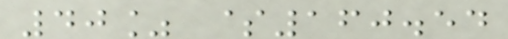40% $160.54
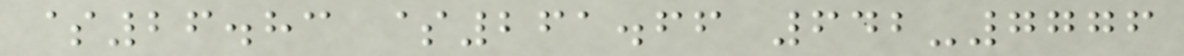$26.83 $261.66 642-7776
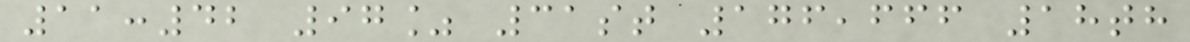11:42 97% 31st 176,666 18th
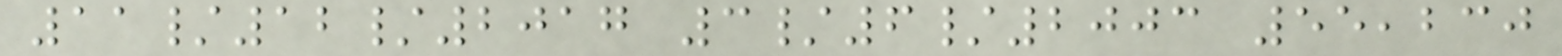11/12/2017 3/6/2003 55,230
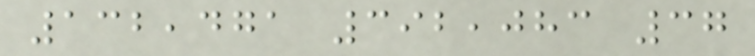132,471 392,083 37
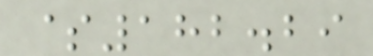$182.29
